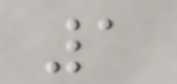1
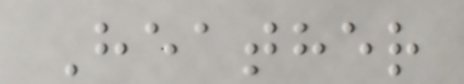Heather
